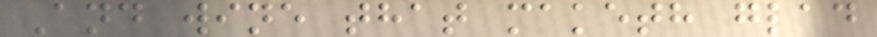And wine that maketh glad
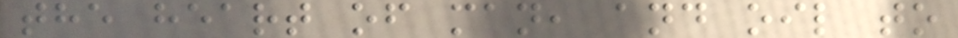the heart of man, and oil to
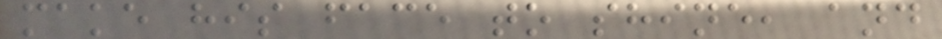make his face to shine, and
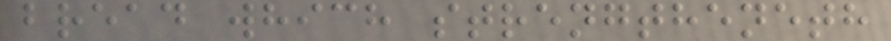bread which strengtheneth
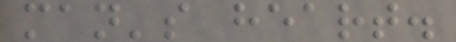man's heart.
